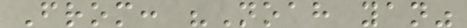From: "Noah yan"
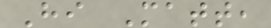Hi Matt,
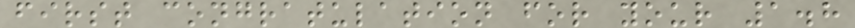first congratulation for your 1.8
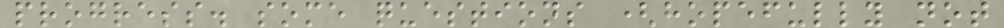progress. some questions (hopefully not
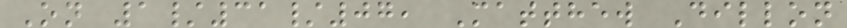On 1/31/07, Matthew Dillon
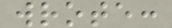wrote:
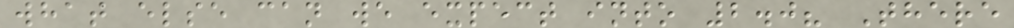what else can we expect into 2.0? There
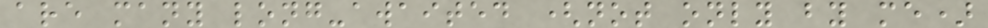are many long-awaited (not only by me)
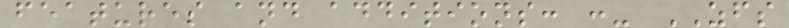features and additions: :- ZFS
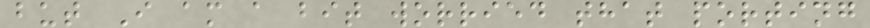but I am a bit worried that porting
